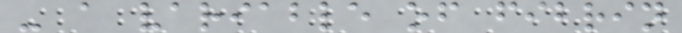- a variable of fibrin
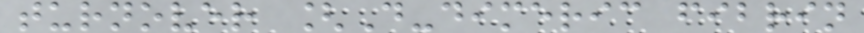turnover [D-dimeric fibrin
